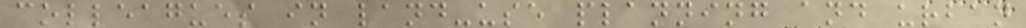colleagues in land-use planning and urban
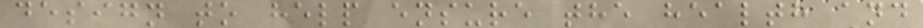design to help ensure the health and
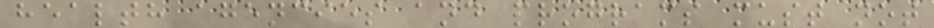health agencies and programs must not
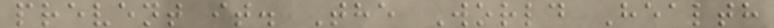prevent it. The World Health
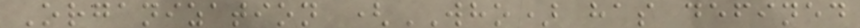Organization (WHO) has defined
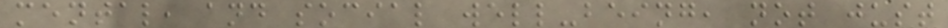mental, and social well-being, not just
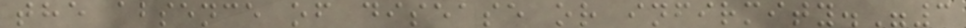the absence of disease or infirmity."3
